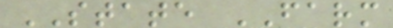STATE FARM
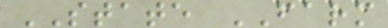STATE FARM
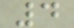4
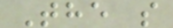The s
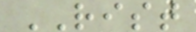RIST
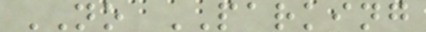NO PARKING
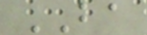BA
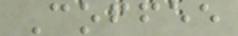Coffee
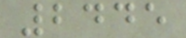2445
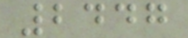2447
